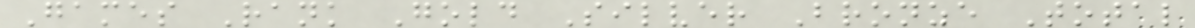Games Rank Gold Silver Bronze Total
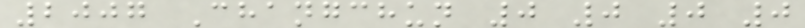2007 Changchun 0 0 0 0
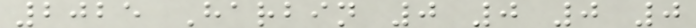2025 Harbin 0 0 0 0
